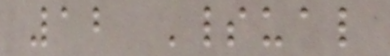12 Spiritual
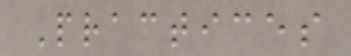Practices
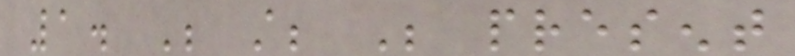1. Be still; Be present
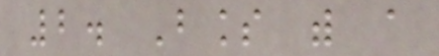2. Bless with a
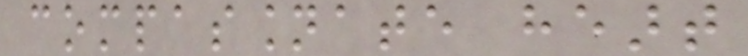compassionate heart
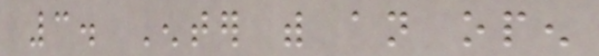3. Enter with an open
